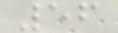56
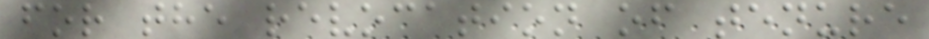for the revocation of tenure
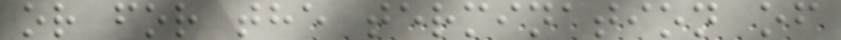or for the termination of
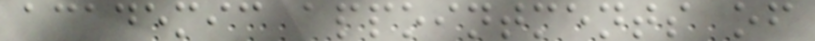academic appointments of
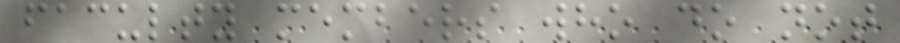faculty members who do not
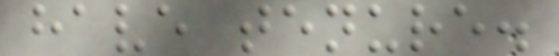have tenure.
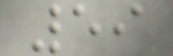59
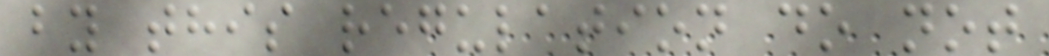by this regulation do not
